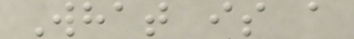What is a
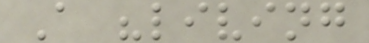A "living
